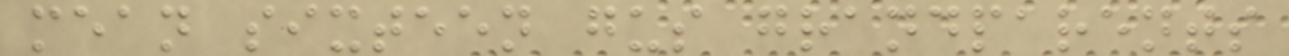mean sixteen gus grandparents
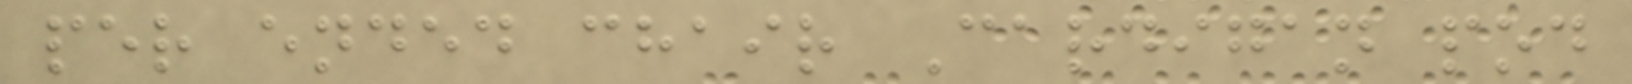per ended chair Cardigan pod
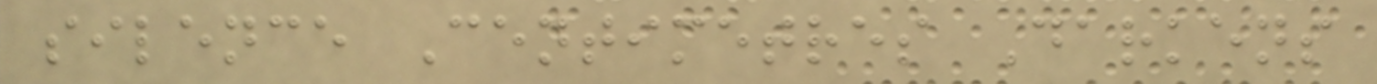silence Centimetres Darkens
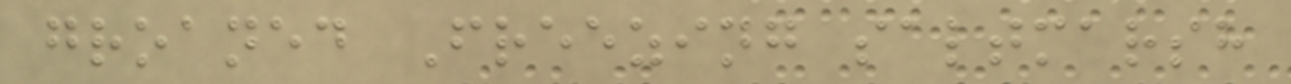groaned Freezing saltmarsh
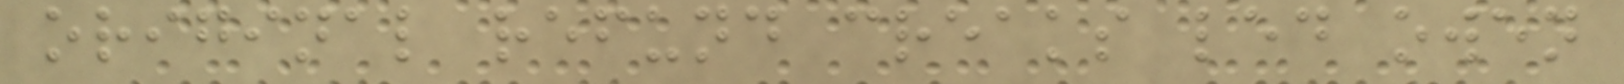original refund creaks led owen
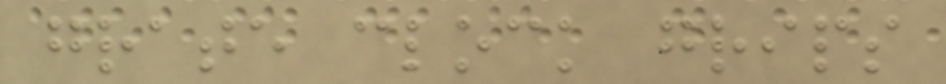grate clock grips
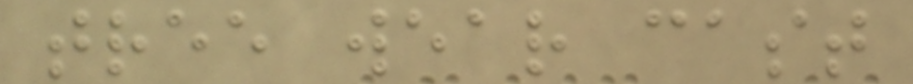tree wear cast
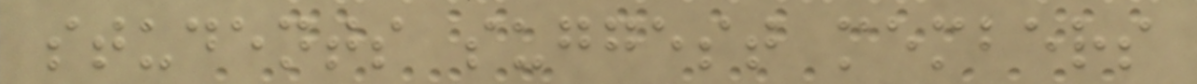students suggest members
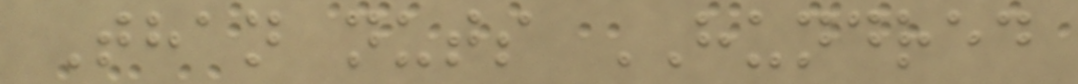Than nuts HUNDRED
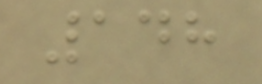148
